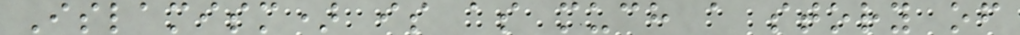Islamism) is as much a story of
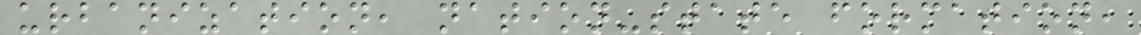urbanization, nation-state formation,
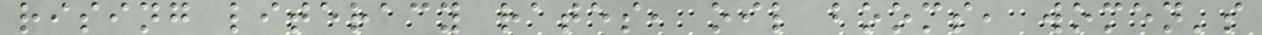rising literacy rates, oil booms, women's
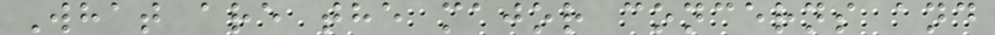What are the major concerns and
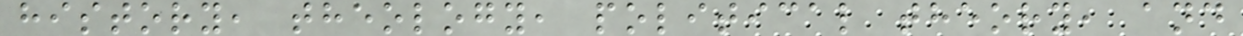history, theology, political theory, and
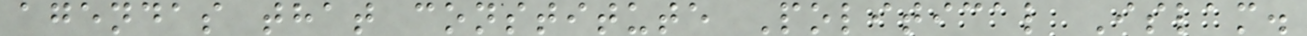agendas that constitute Political Islam.
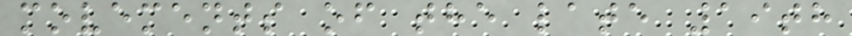movements of the late 19th
